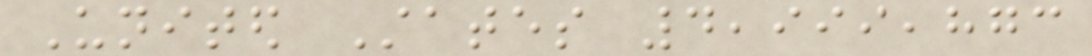United States 4,999,873
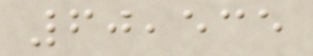60,535
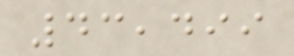43,499
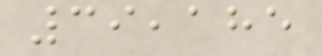39,185
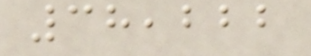38,222
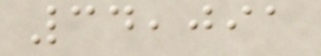34,091
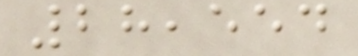28,554
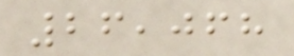26,068
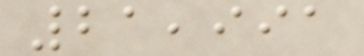21,991
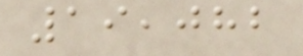19,082
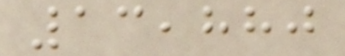13,880
